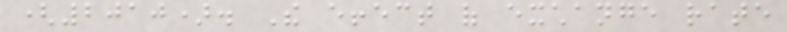(2010). The effect of exchange rate
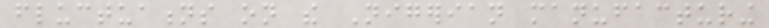fluctuations on the Nigerian manufacturing
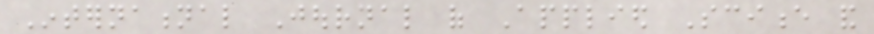International Journal of Applied Science and
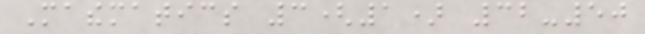Mathematics 3(1) 32-50
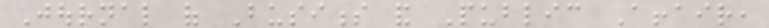Journal of Business and Public Affair,
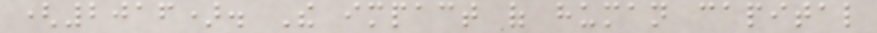(2016). The impact of human capital
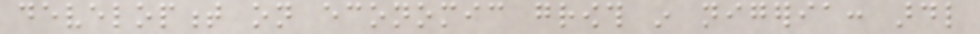development on economic growth in nigeria: ardl
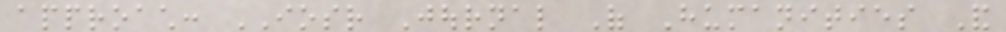approach: IOSR Journal Of Humanities And
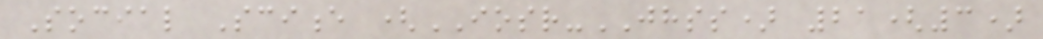Social Science (IOSR-JHSS) 21(3)
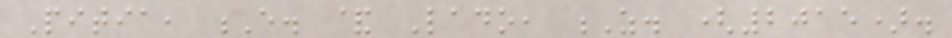Pitia, E. & Lado, Z. (2015).
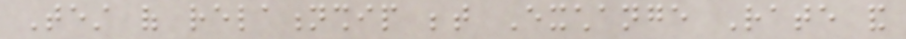Test of relationship between Exchange Rate and
